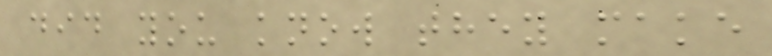did you know they make
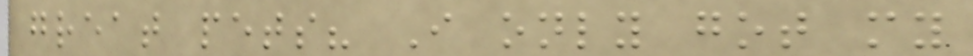great pets? I only got my
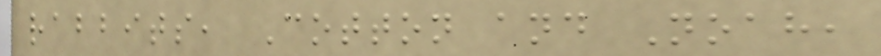rabbits, Cotton and Noah,
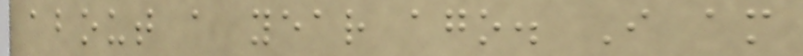about a year ago. I am
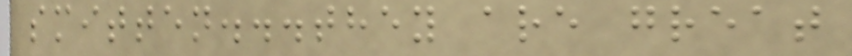smitten...they are great
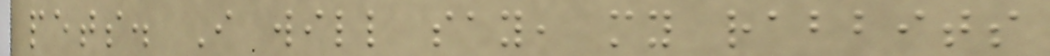pets. I will say, my rabbits
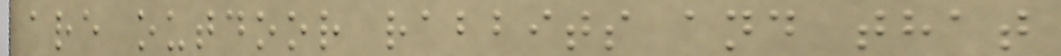are outdoor rabbits and that
